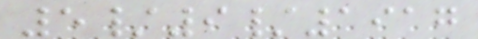5/9/1917
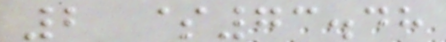2 $73.48
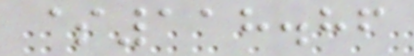$118.86
